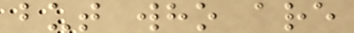but who are
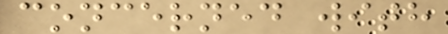concerned with
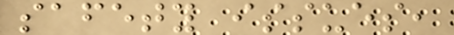safety issues,
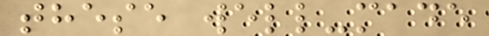these well-made
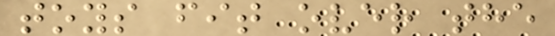toys fit over the
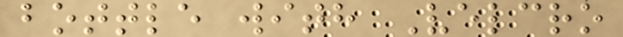bottle with Velcro
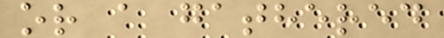or a gathered
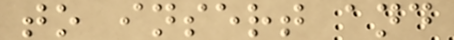to insert and
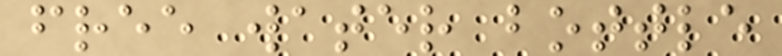free water bottle
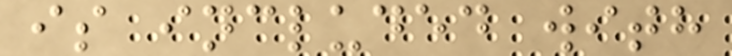is included with
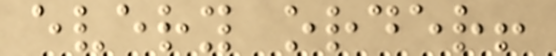every order!
